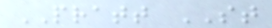PRATT ST
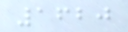1620
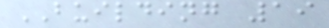BUILDING 19
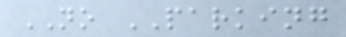NO PARKING
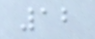12
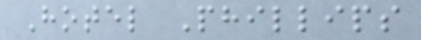Hotel Phillips
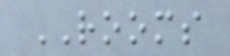ROOMS
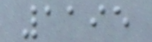1195
